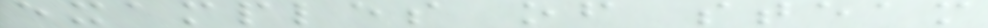examples of steam
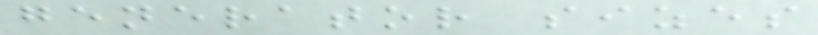generator sizes
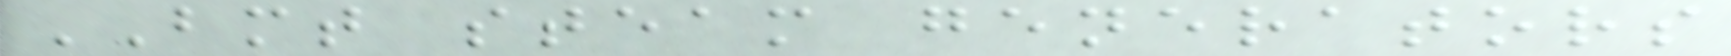BMT steam generators
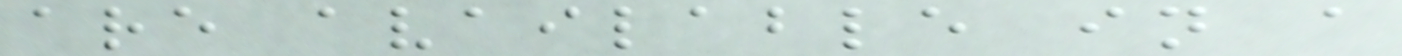are available in a
